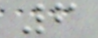6
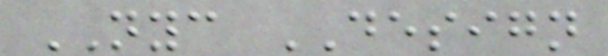NYC DESIGN
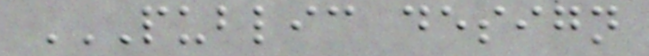PUBLIC DESIGN
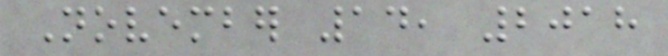November 14, 2018
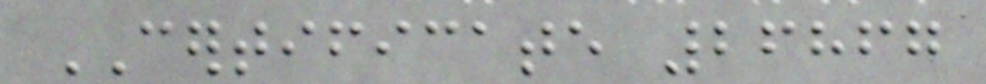CERTIFICATE 26867
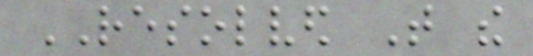RESOLVED That the
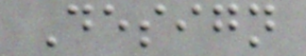Design
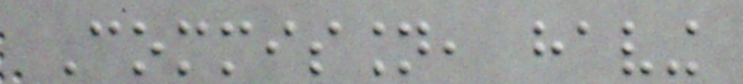Commission, having
